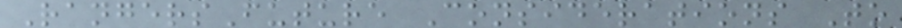RangersFuture Considerations To
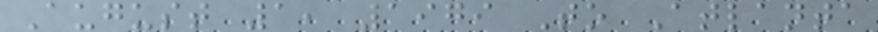August 1, 1979 To Atlanta
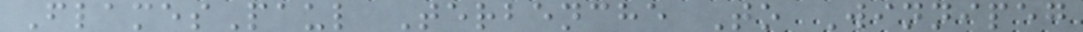FlamesPaul Terbenche To Winnipeg
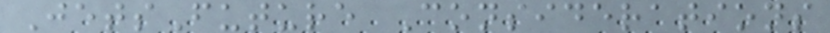JetsFuture Considerations
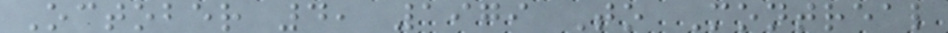October 4, 1979 To Montreal
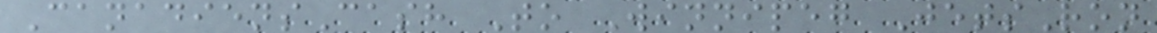CanadiensCash To Winnipeg JetsRon
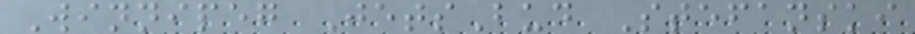Winnipeg JetsBud Stefanski
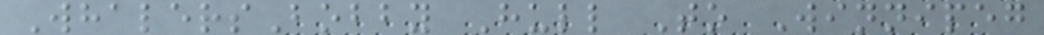WhalersBobby Hull To Winnipeg
